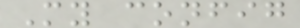My config
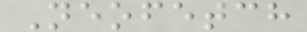Neofetch
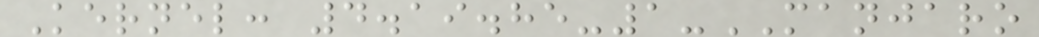Kernel: 4.19.85-1-MANJARO
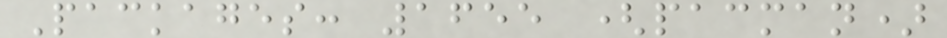Packages: 1655 (pacman)
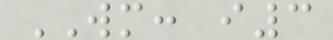WM: i3
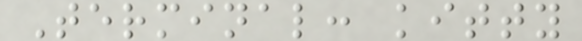Terminal: kitty
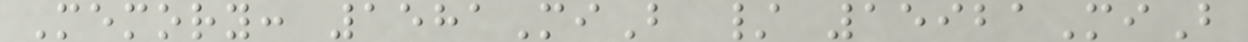Memory: 1581MiB / 15921MiB
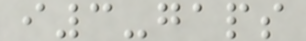i3-gaps
